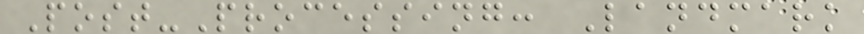Post-Processing: Landmark
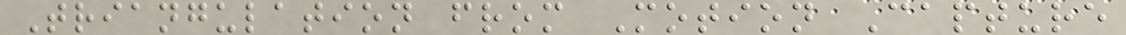Triangulation from Motion Capture
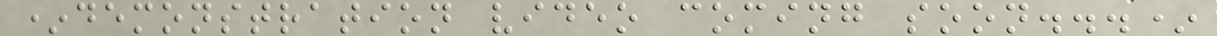*demonstration video coming soon...*
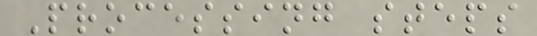Processing steps
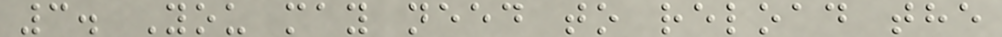3. You may need to reload the
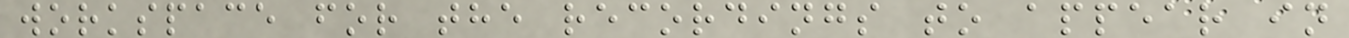workspace for the recordings to appear in
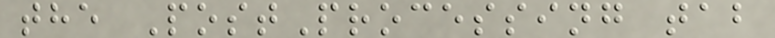the PostProcessing tab
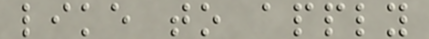like to apply
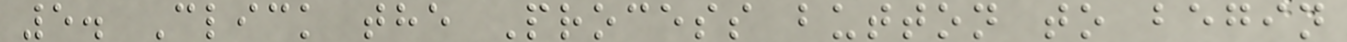5. Click the Process button to begin
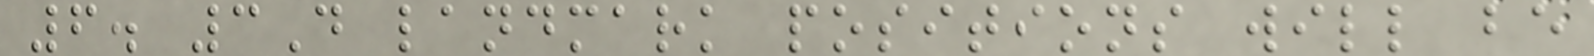6. 3D landmark positions will be
